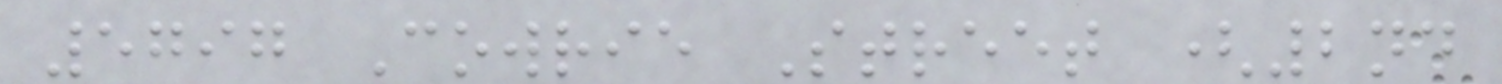5797 Cowrie Street (2nd
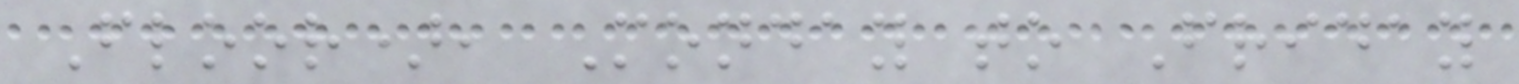Floor), Monday to Friday
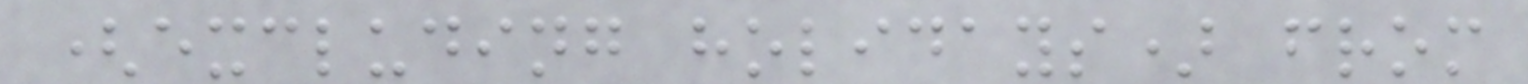(excluding holidays) from
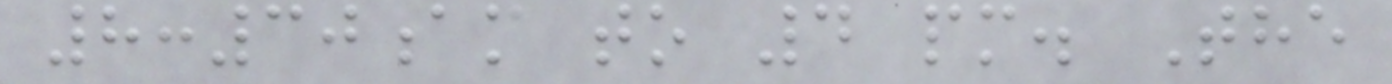8:30am to 4 pm. The
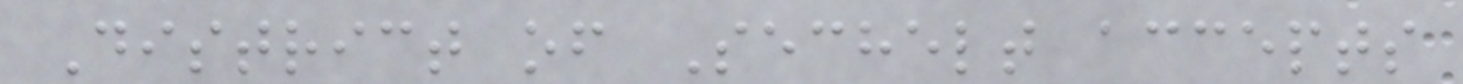District of Sechelt accepts
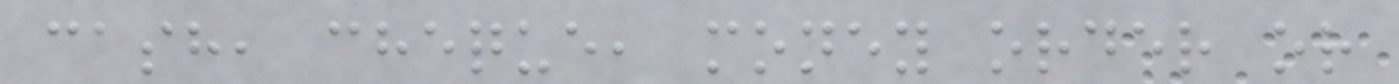cash, cheque, money order or
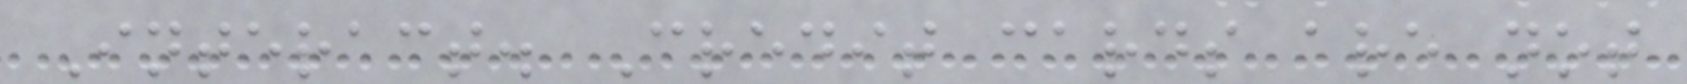Interact. Credit cards are not
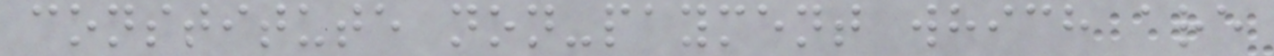constitute non-payment which are
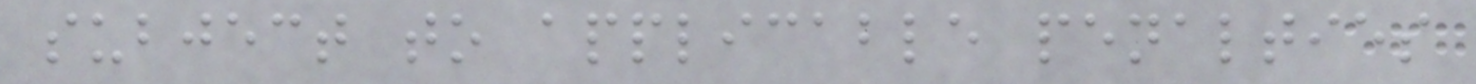subject to applicable penalties
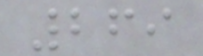269
